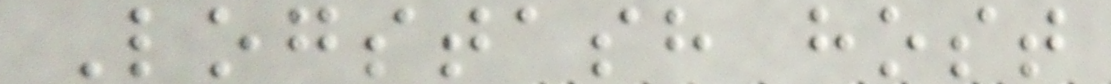Logstash host
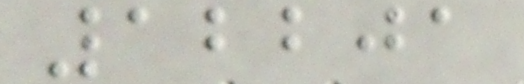12201
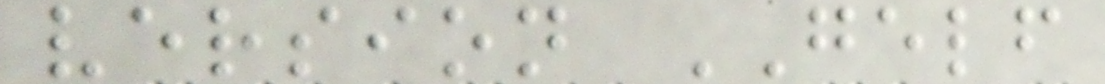version GELF
